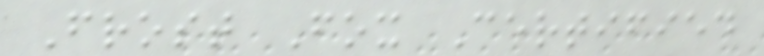Frost Fox Certified
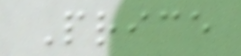Price
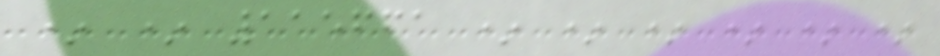* * 115661 * * * * * *
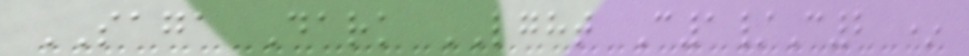SAGA Dark LGHT C1/C2 *
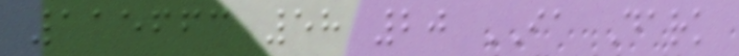115663 58 20 IA Dark
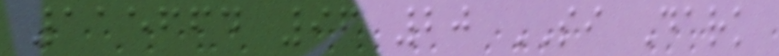115664 96 20 SI Dark
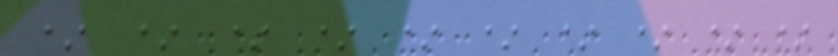* * * * * * * * * *
